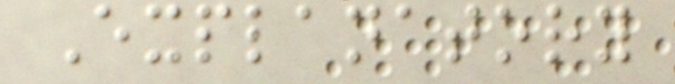Explanatory
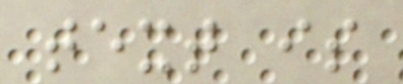text is
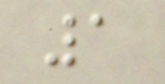1
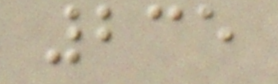235
